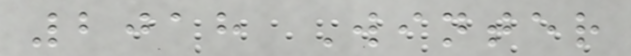2018 Winter
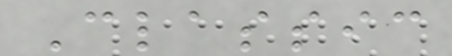Classic
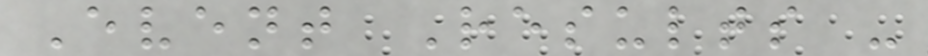Event Results -
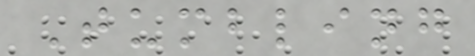Tumbling
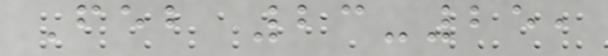Feb 23-25,
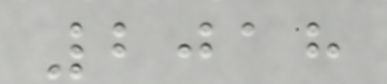2018
